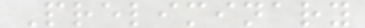Preliminary
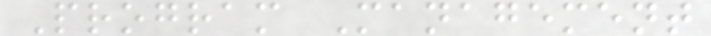Program Management
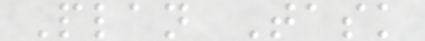Plan Task
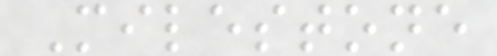Milestone
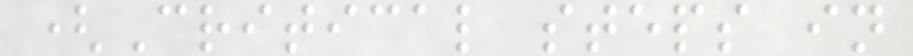(Critical steps in
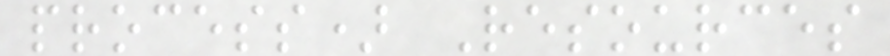process) Resources
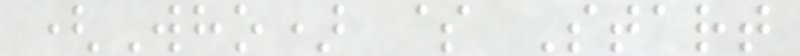(Who) $ Start
